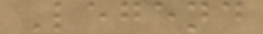Legend
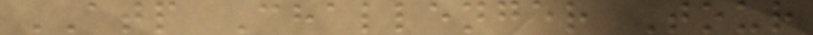ATP Challenger Tour
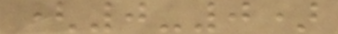(0-0)
